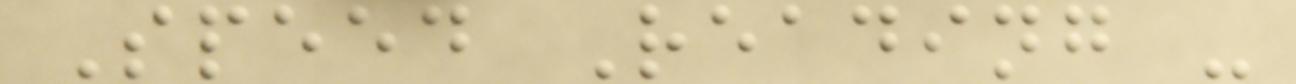Speed Reading -
